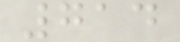714
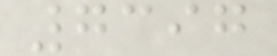7397
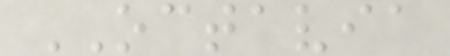OCTAVIA
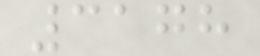3178
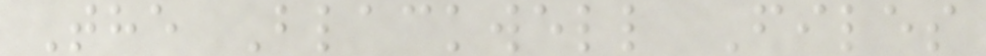The Blackwell Files
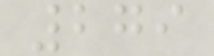279
